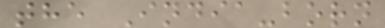the India-born
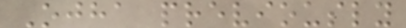Ojha previously
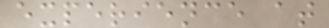experience at
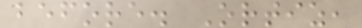before. Ortiz,
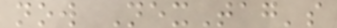now NexTag's
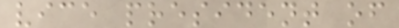vice president of
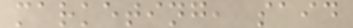marketing, said
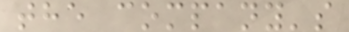the company's
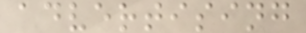advertising
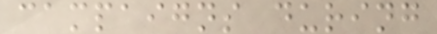campaigns during
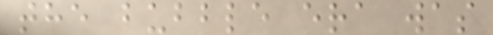the bubble era was
